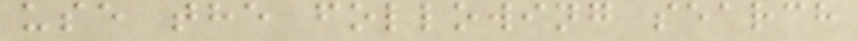use the following search
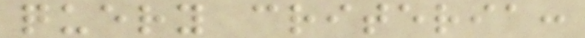query criteria:
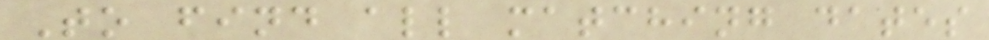To find all matching dates
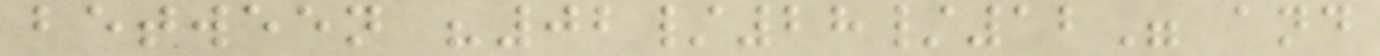between "02/28/12" and
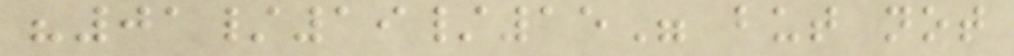"01/19/15" but not
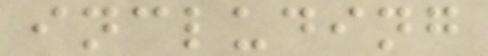including
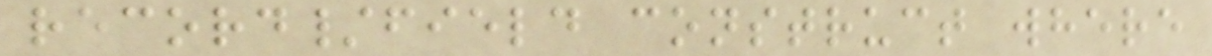record/field construct where
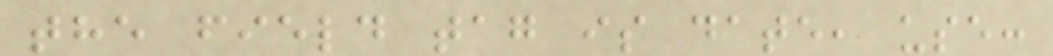the field tag is date, use:
